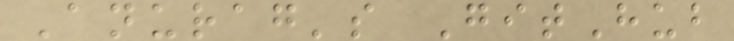Anurag's GitHub
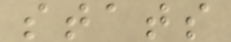stats
